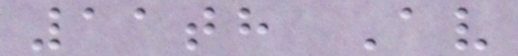11th Av
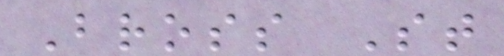Bross St
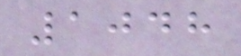1048
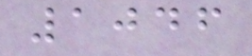1046
